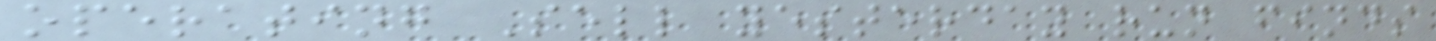operating Sell yesterday run finds
